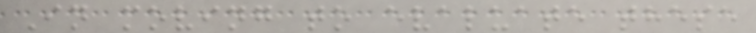In moving to evaluate these
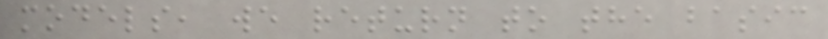models, we return to the basic
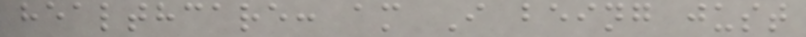healthcare: am I being just
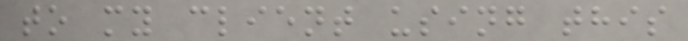to my client using this
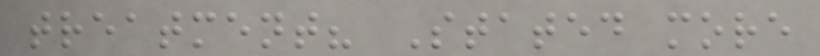treatment? Stated more
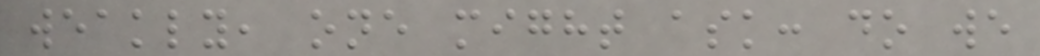weakly, one might ask: do we
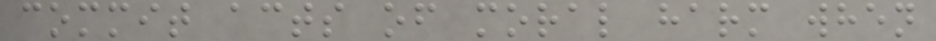commit acts of moral harm when
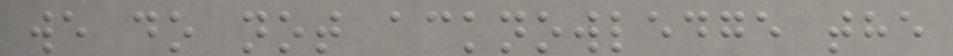we do not acknowledge the
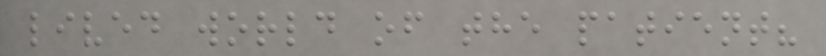lived world of the patient?
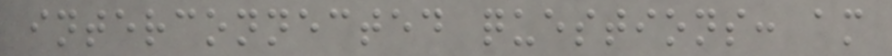interconnected questions: am
